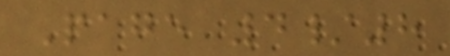Page 4/8
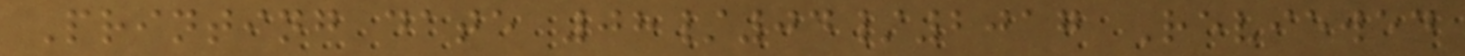Printing date 08/04/2017 Reviewed
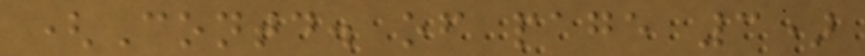(Contd. of page 3)
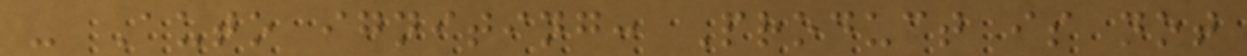- Auto igniting: Product is not
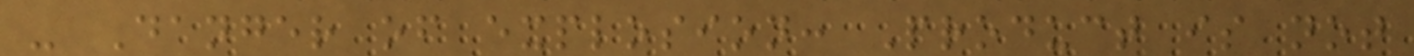- Danger of explosion: Product is not
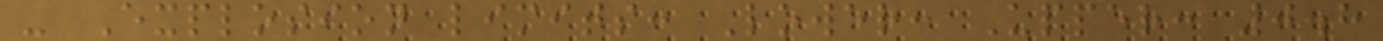- Explosion limits: Lower: Upper: 0.8
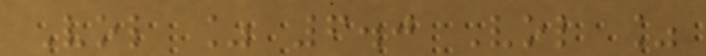Vol % 6.0 Vol %
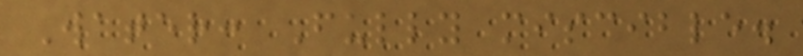Water: Fully miscible.
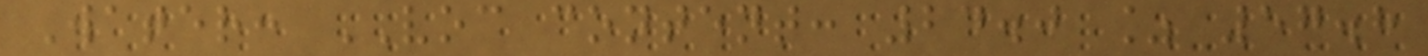Water: VOC content: 24.0 % 57.8
